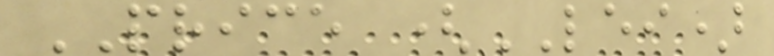PRICE (LEI)
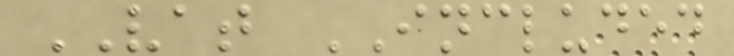VAT INCLUDED
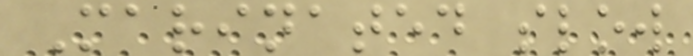Marinated slow
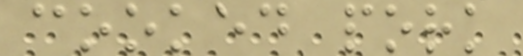cooked pork
